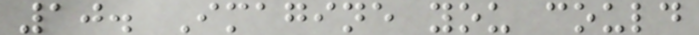10. Imagine you could
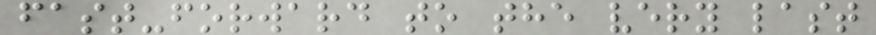fast-forward to the very last
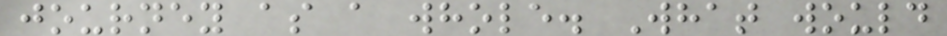journey as a whole. What would
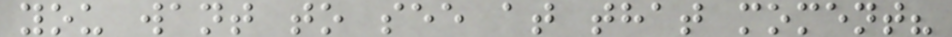you want to see at that moment?
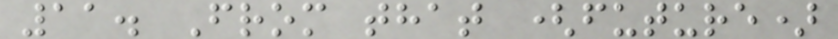11. From that (future)
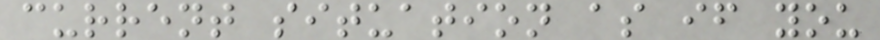current situation as if you
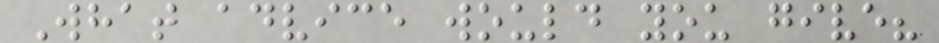What advice would you give?
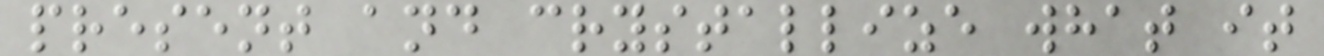present and crystallize what it
